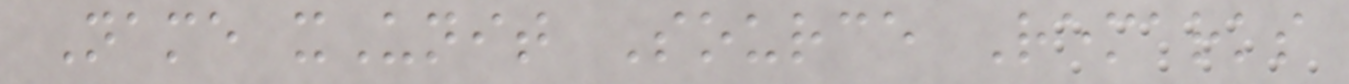Name xUnit Source Remarks
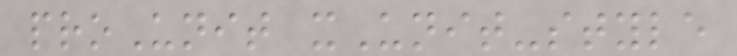proUnit xUnit-style
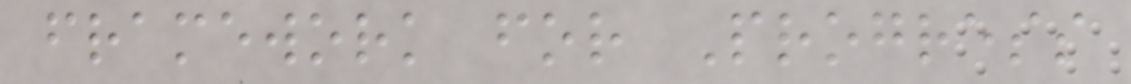framework for Progress
